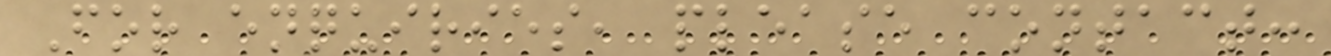For enquiries, please contact:
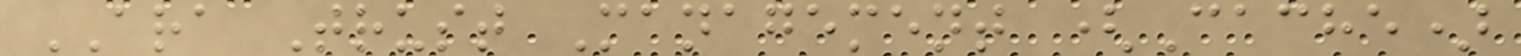ARA Trust Management (Cache)
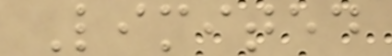Limited
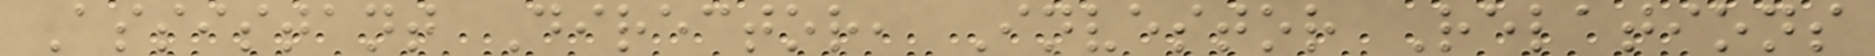Assistant Director, Investor Relations
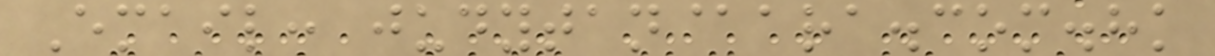Email: judytan@ara.com.hk
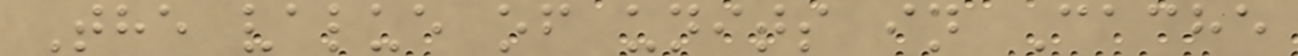The value of units in Cache
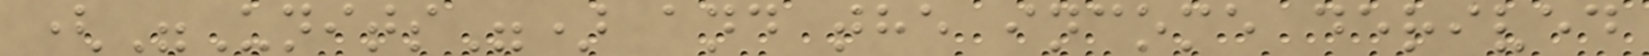("Units") and the income derived
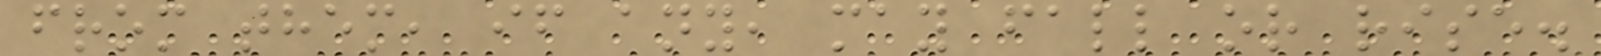from them, if any, may fall or rise.
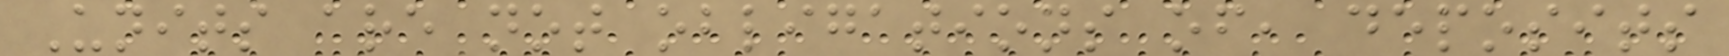Units are not obligations of, deposits
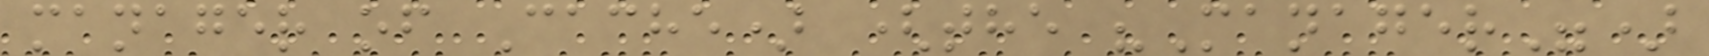manager of Cache) (the "Manager")
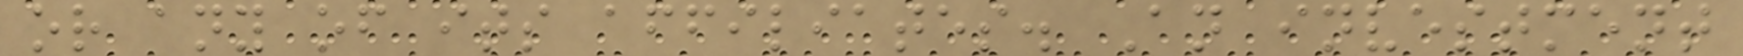or any of its affiliates. An investment
